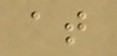at
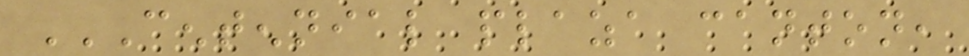CENTENNIAL PLAZA CANTON,
